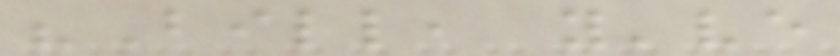"Bill, you've
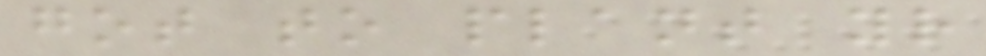got to plant your
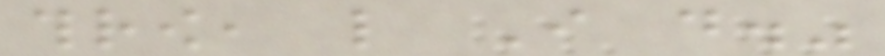throw, like I do."
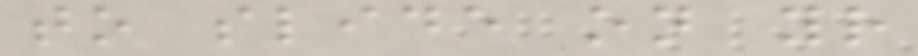to slide on your
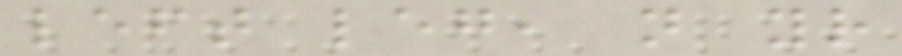left leg, not your
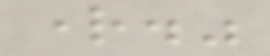right."
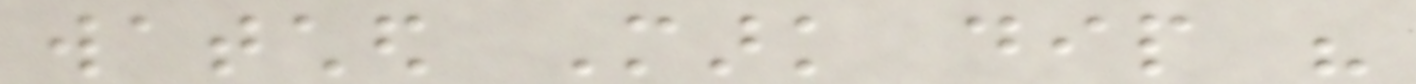watched Mark dip his
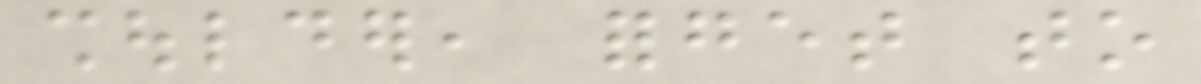shoulder, forget to
